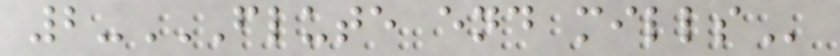2-FLUTE END MILLS
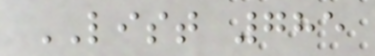LIST 785
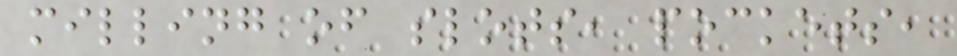milling of slots, pockets,
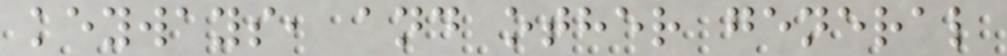keyways, and other general
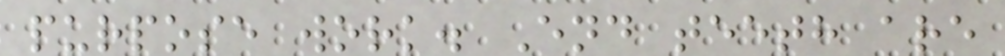purpose work. End teeth are
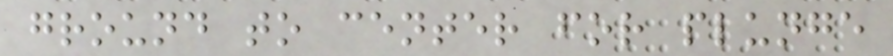ground to center for plunge
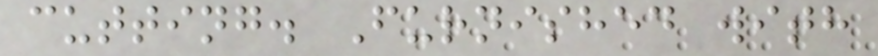cutting. Furnished with
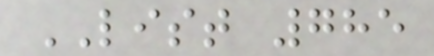LIST 785
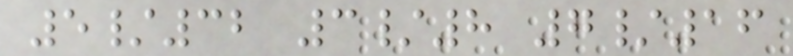5/32 3/8 7/16
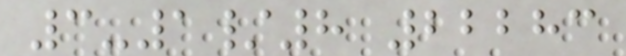3-1/8 22283
